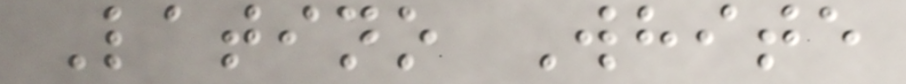Latino White
